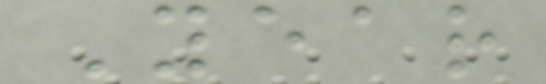Year
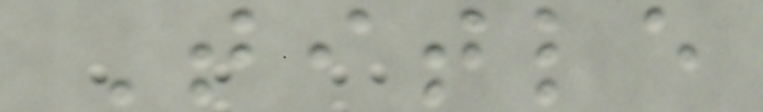Title
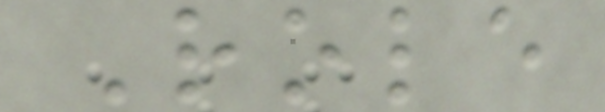Role
